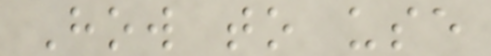How to use
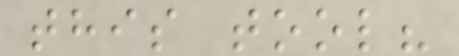this tool?
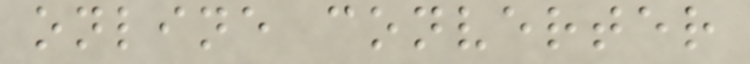online converter
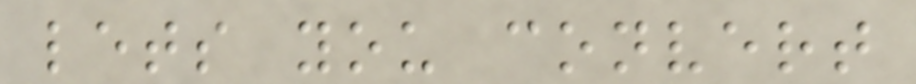lets you convert
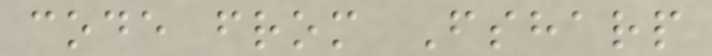code from Fsharp
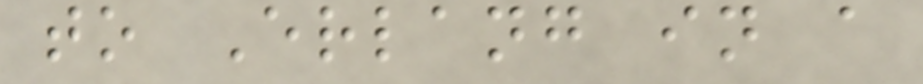to Erlang in a
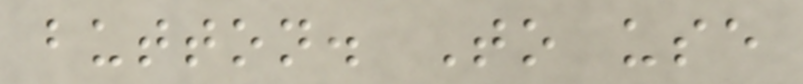button. To use
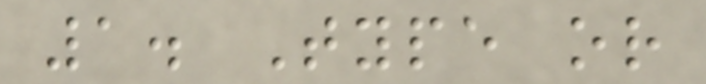1. Type or
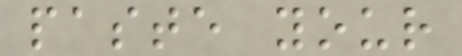paste your
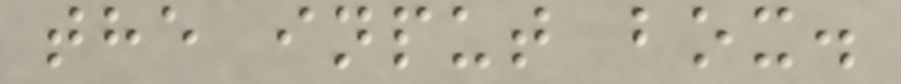the input box.
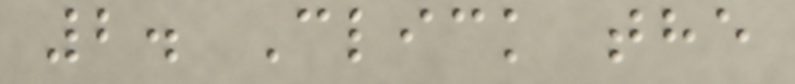2. Click the
